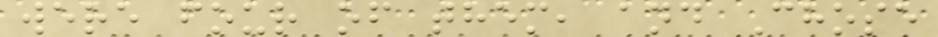were four of them, and Chose
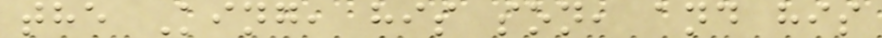the King, his son, and his
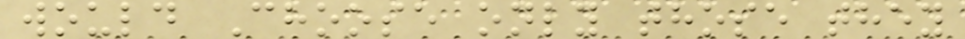would Choose only those they
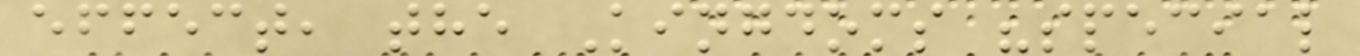effect, the Kingdoms "special
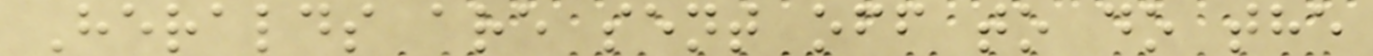Heralds are sent off to do the
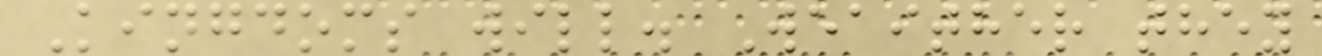Kingdoms will. Weaither they
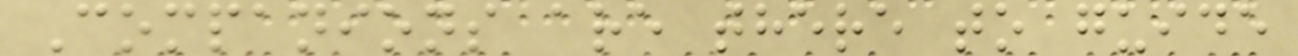Companions are there to guide
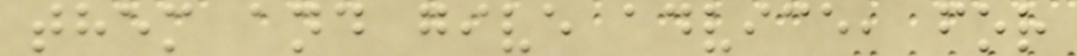them and give advice, for
